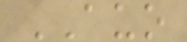AUO
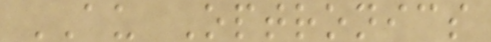AU Optronics
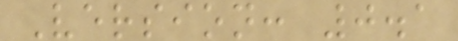Version: 0.1
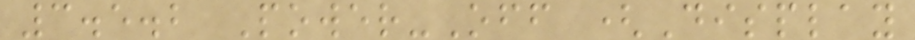3.5.2 Power-Off (Display
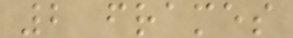2 frames
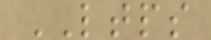LTPS
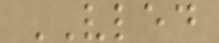VLED
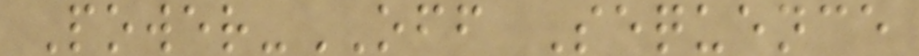Power-OFF Sequence
